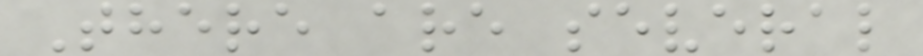There are several
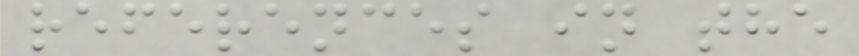references in the
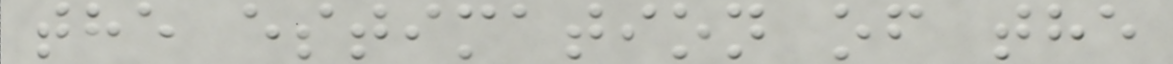the estimation of the
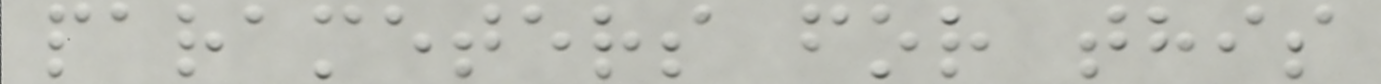parameters for this
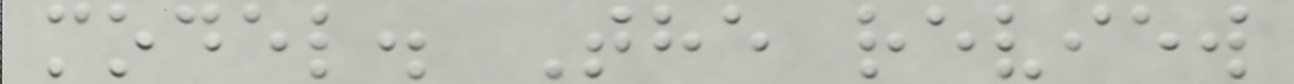model. The review
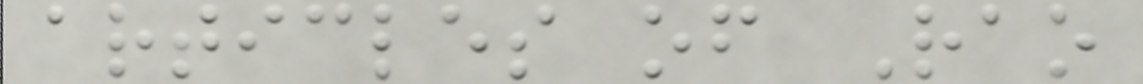articles of Rao
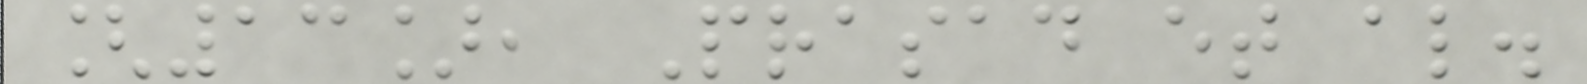[13], Prasad et al.
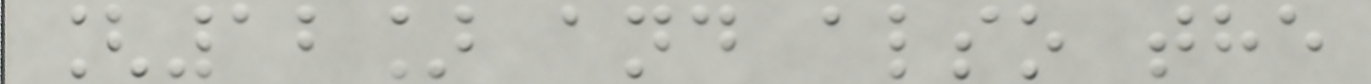[12] and also the
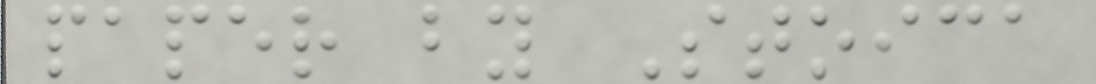paper by Stoica
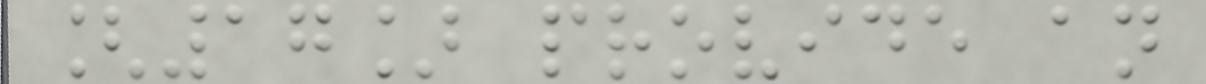[17] provide an
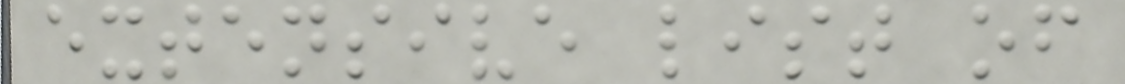extensive list of
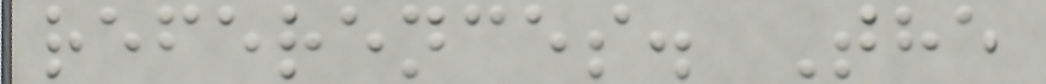references. The
